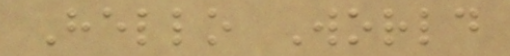Hello World
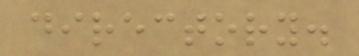directory.
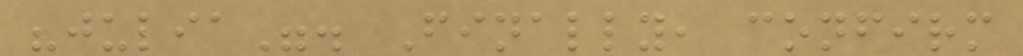"julia". Finally, confirm
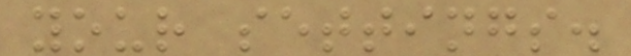your settings.
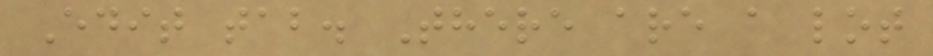Edit tab. There are a lot
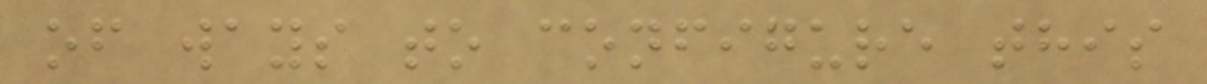of ways to configure this
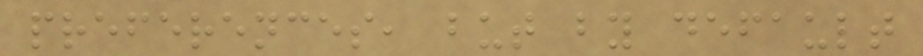preferences, but by default
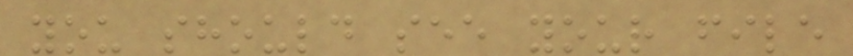you should see your file
